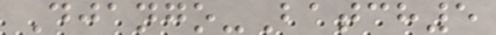Django-Batch5
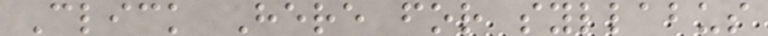Click Here for syllabus
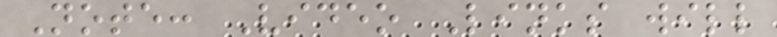Note: Video Links will
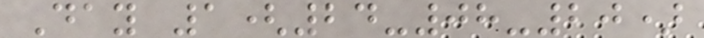Day 1(24-08-20)
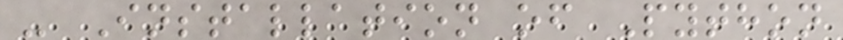- Installation of Python
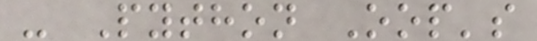- Python Oop's
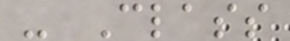- Class
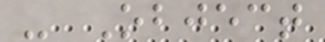- Object
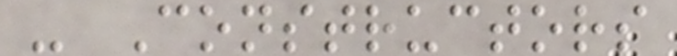- Constructors
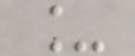_
